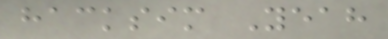hacksim Yeah
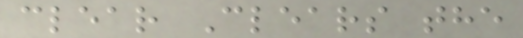clear Clears the
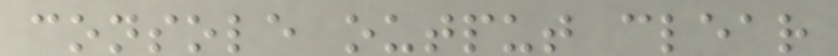console output clear
